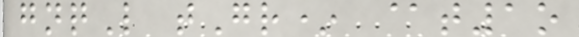gnqL tGr* @t1o
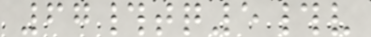67#tq5#v
